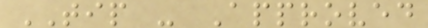TIP - Approved
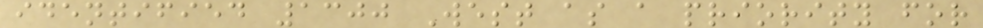identified 1300 West as a priority for
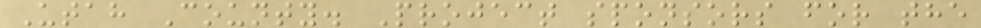Utah County. Project sponsors for the
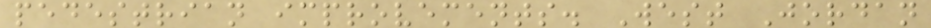pedestrian improvements. West Jordan
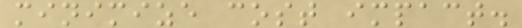minimize cost impact.
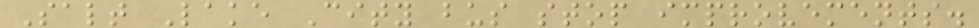Salt Lake City bus stop improvements.
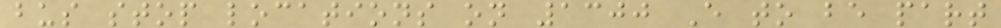bus stop locations on 1300 E to be part
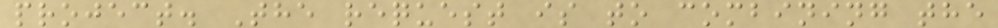project. The request is to combining the
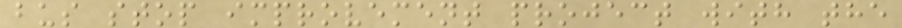bus stop improvement project with the
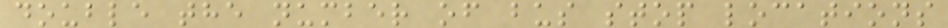double the number of bus stop locations
